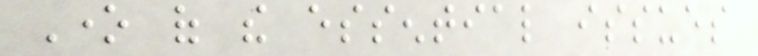One of the essential issues
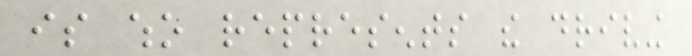is who represents the driving
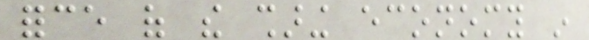force of the sharing economy in
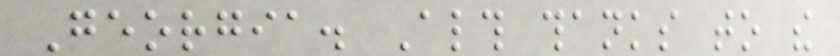Georgia. Although thanks to the
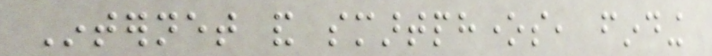Internet and smartphones, finding
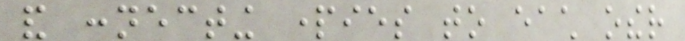and connecting parties to each other
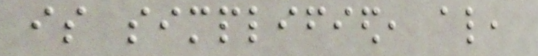is simplified, also,
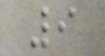9
